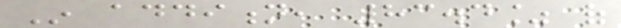In addition, 83.4% of
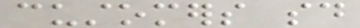customers said
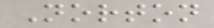Norton
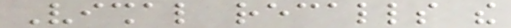Vishal recalls the
